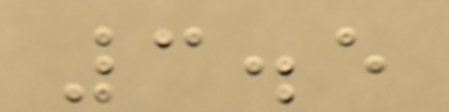3.5
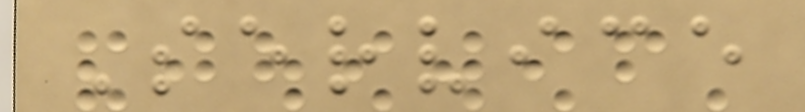Service
